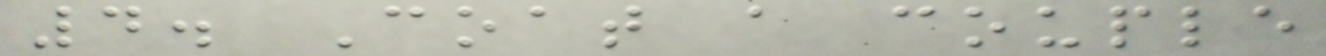4. Coat a couple
